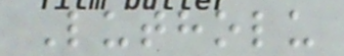Lutholu
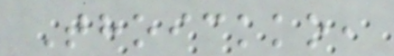Thoickko,
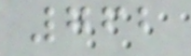762
